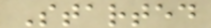Started
